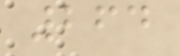264
